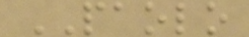PAOLO
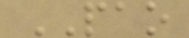PAO
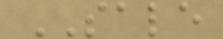SALE
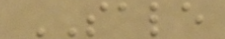SALE
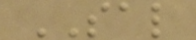SAL
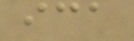ica
